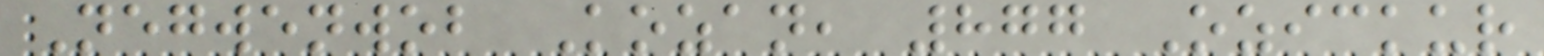Negwenwob Kozan, 877 Ozickur
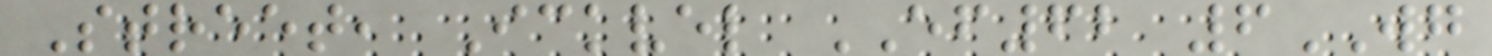Street, Ickvel EF62 6WG
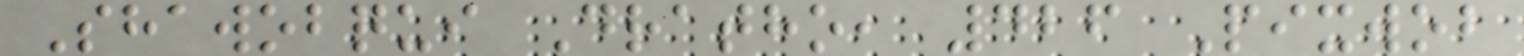Shawobqui Dratho, 426 Pixwob
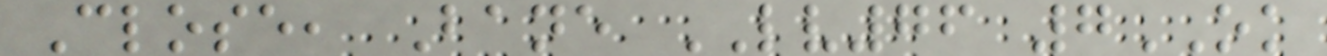Close, Bane LV76 7OK
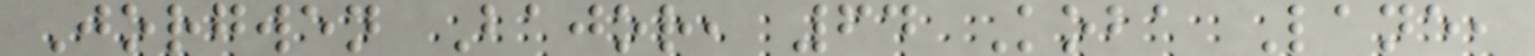Jorgwen Bajor, 64 Koba Lane,
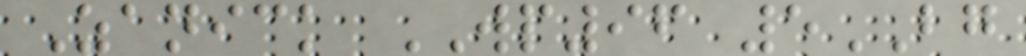Zanick WP96 5BG
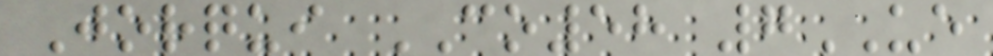Jorqui CO58 7UE
